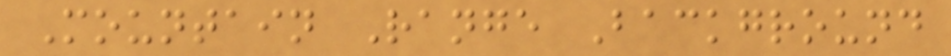Mountain Range Background
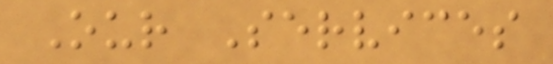Our Services
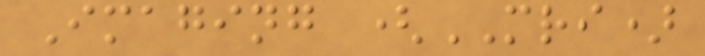Imaging (MRI)
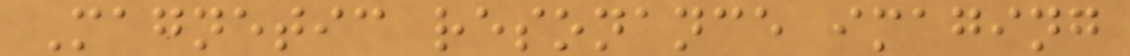Magnetic resonance imaging
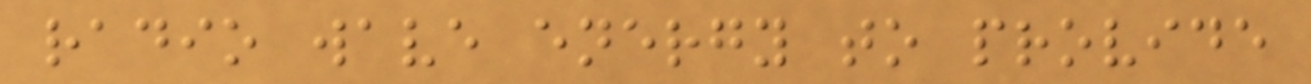radio wave energy to provide
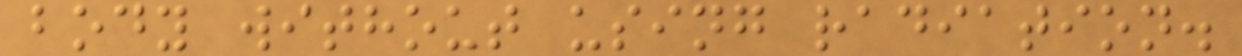body without using radiation.
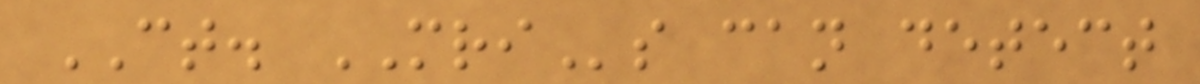CT. MRIs can detect
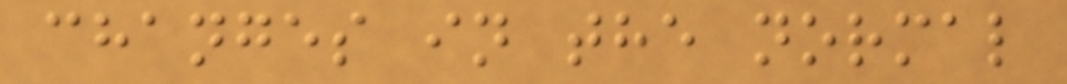changes in the normal
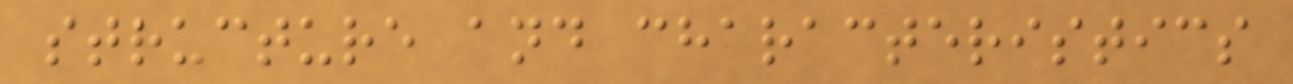structure and characteristics
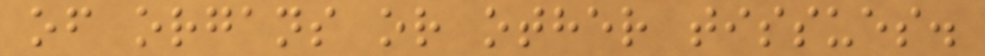of organs or other tissues.
